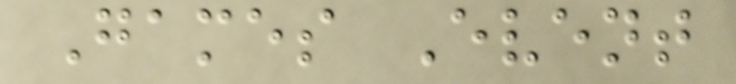Games Event
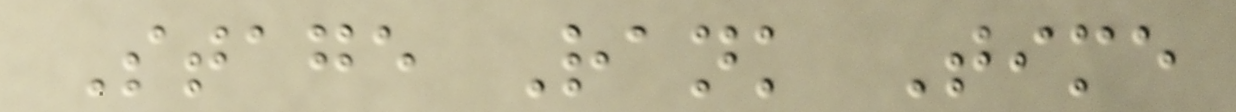Stage Rank Time
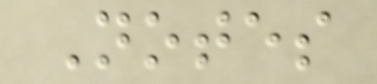Notes
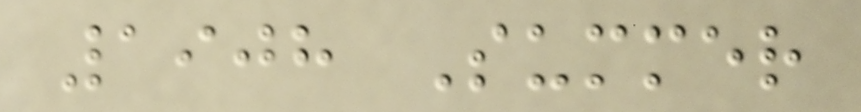1908 Summer
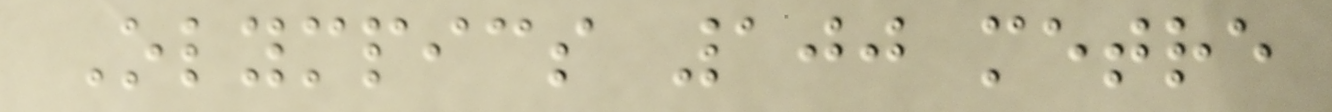Olympics 100 metre
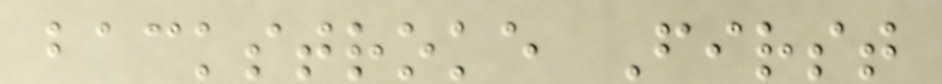backstroke First
